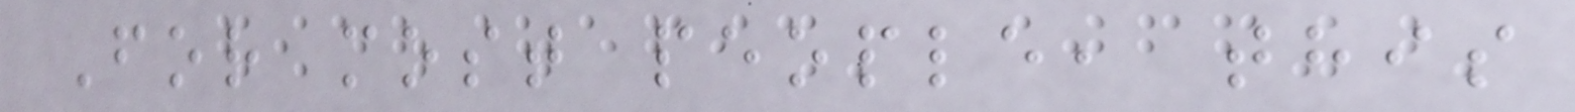For most people, this
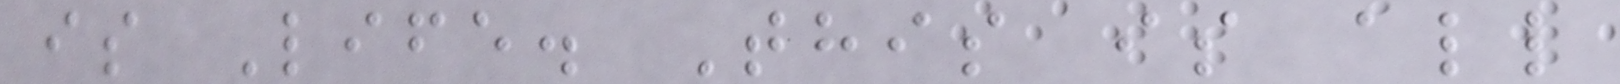is Life. This is all
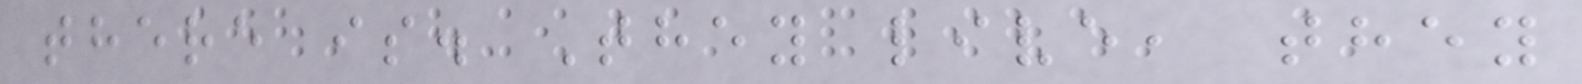there is. They live, they
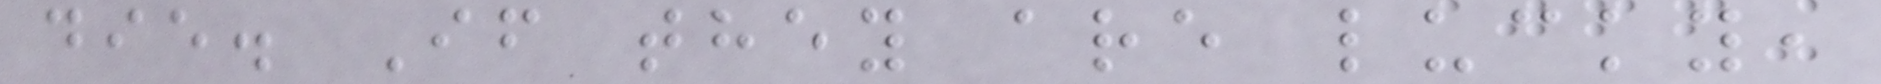die. If they are lucky,
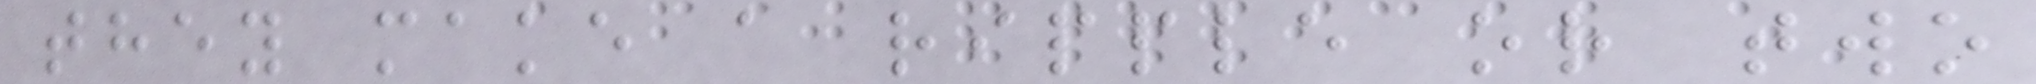they make a ripple or two
